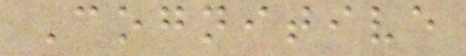Cognitive
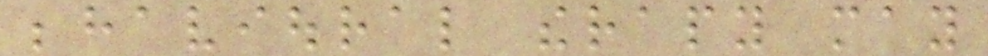behavioural therapy may
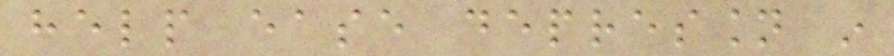help ease depression in
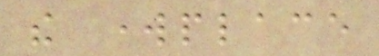the workplace
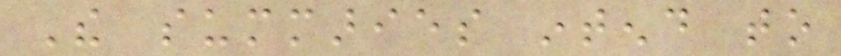The summaries intend to
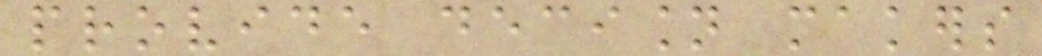provide decision makers
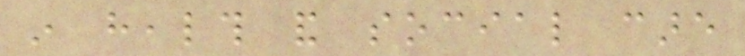in health and social care
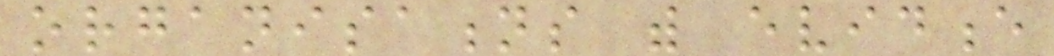organisations with evidence
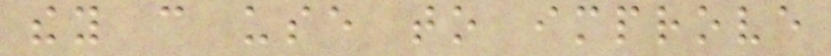they can use to improve
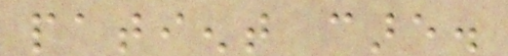patient care.
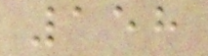158
